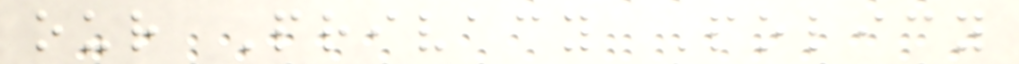our Privacy Policy
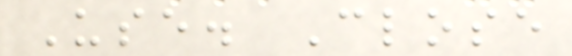Use. Close
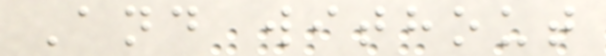And without
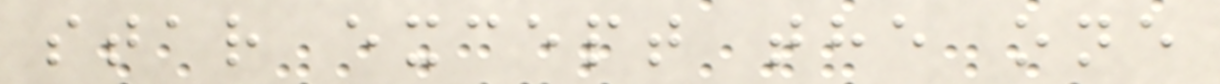star except the one
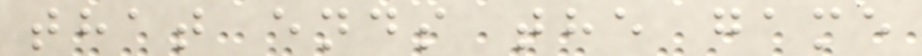that ends the game
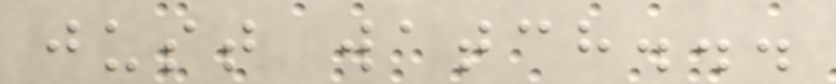just watch...
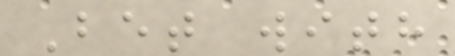Bet with
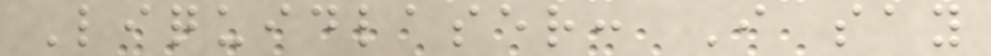Liquidlaser: I say
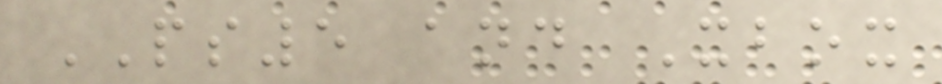PS5 and Xbox
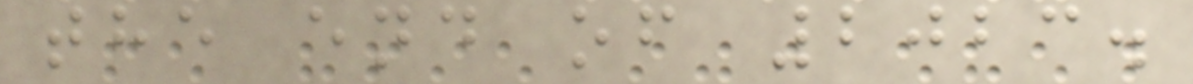the end of 2023.
